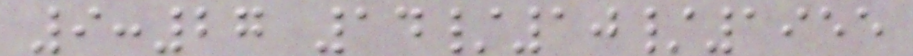9:27 14/10/1955
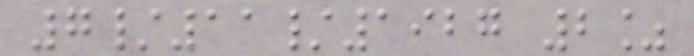7/11/1927 2%
